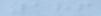186
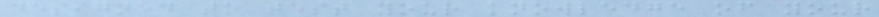designed to test your knowledge of your
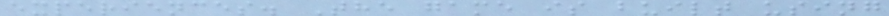experiences. The game is built using
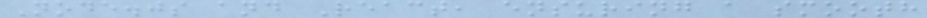Node.js and React, ensuring a smooth
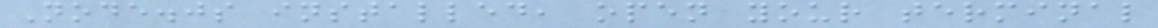Node.js installed, open your terminal
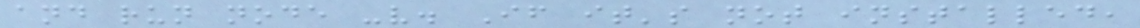and run node -v. If it's not installed,
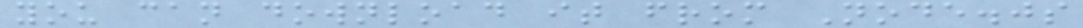you can download it from Node.js
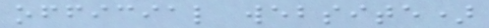official website)
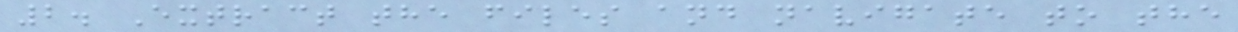2. Extract the files and navigate to the
